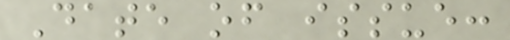Date of issue:
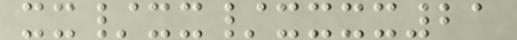xx/xx/xxxx21
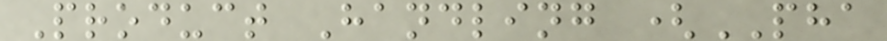Product Handling (PHA
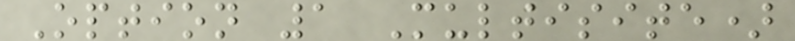Option 1 Multisite)
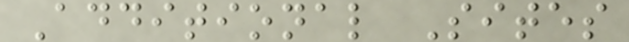Additional Sites
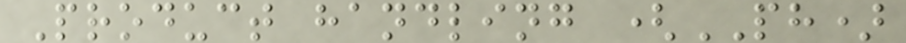Product handling (PH)
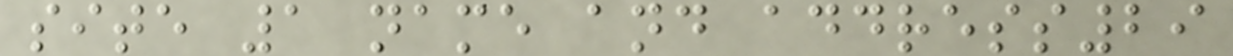site 1 name and address29
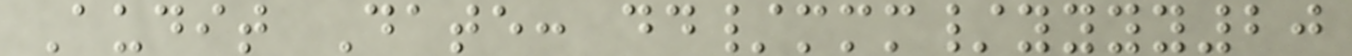Audit Date: dd/mmm/yyyy20
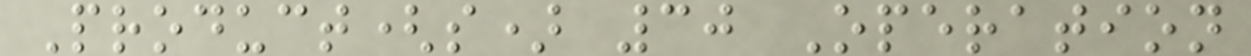Product(s) 30 Operation
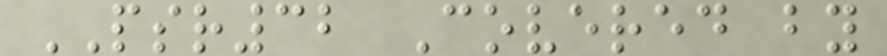PSR32 Covered by
